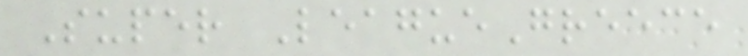Super LeagueGreece
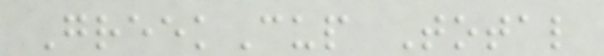GreekCup Total
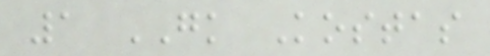1 GK Kostas
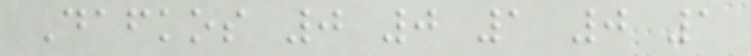Dafkos 0 0 1 0 1
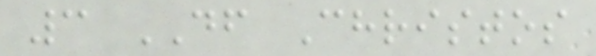3 DF Christos
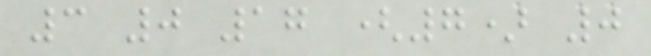3 0 17 (7) 0
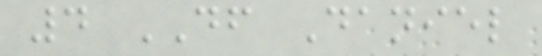4 DF Daniel
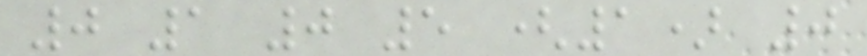0 1 0 5 (1) 0
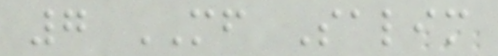7 MF Salim
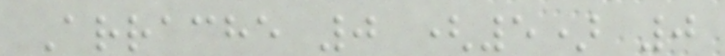Arrache 0 (5) 0
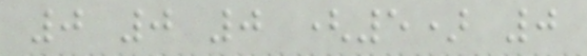0 0 0 (5) 0
